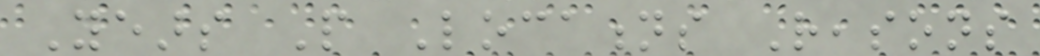Years People Locations Reasons
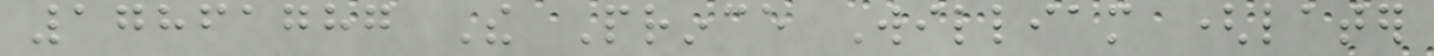17861787 The Prince William (later
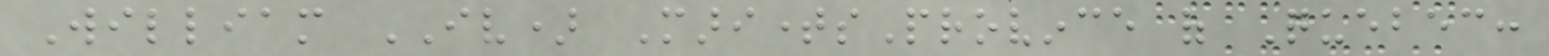William IV) MaritimesProvince of Quebec:
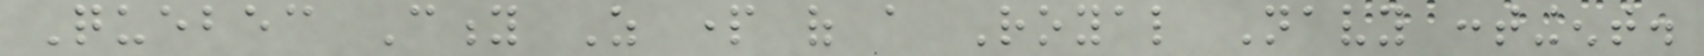Quebec City As part of a Royal Navy contingent.
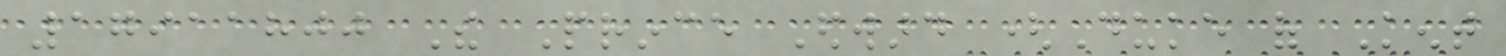17911800 The Prince Edward (Duke of Kent
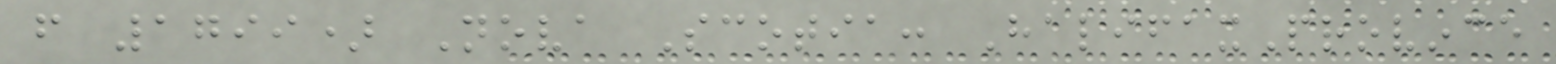from 1799) Nova Scotia: HalifaxProvince
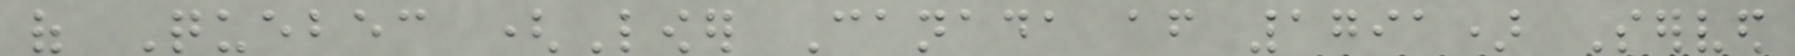of Quebec (Lower Canada after 1791) Served
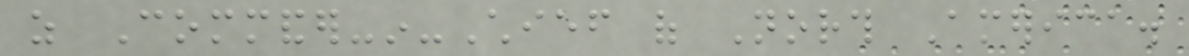as Commander-in-Chief of North America.
